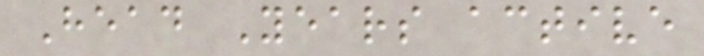Head Years active
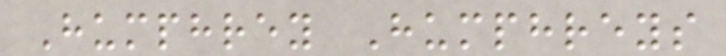Humphrey Humphreys
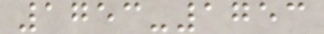1753-1753
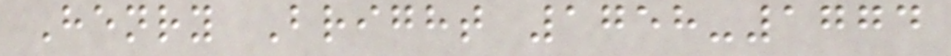Henry Bright 1758-1774
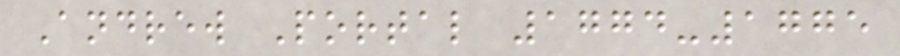Andrew Portal 1774-1775
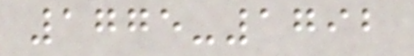1775-1792
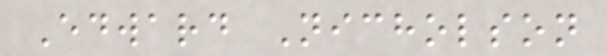Edward Nicholson
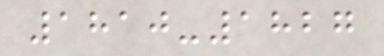1810-1827
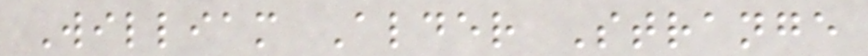William Alder Strange
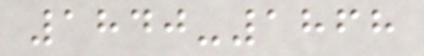1840-1868
